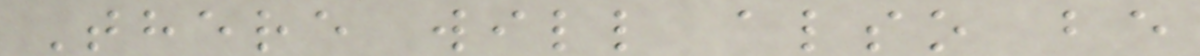There will also be
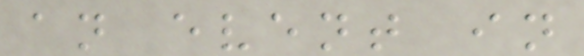an event in
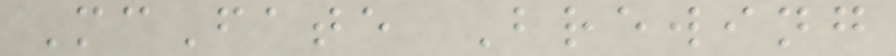McFate Brewing
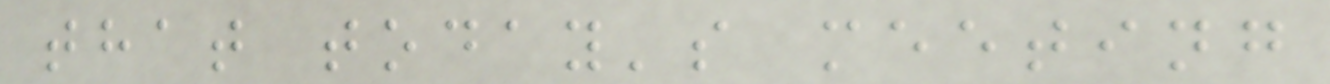that today's meeting
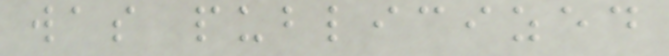was publicized
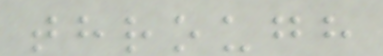through
